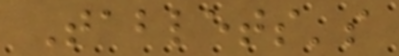Tablets's
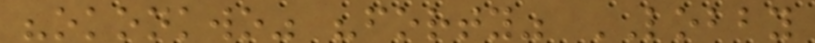"okonkwo" "forty" LOBBY
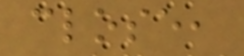close,
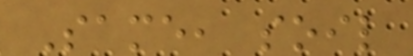Same, soil
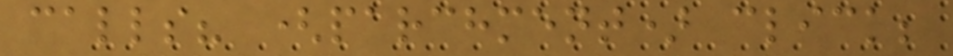calls? (parchment) click;
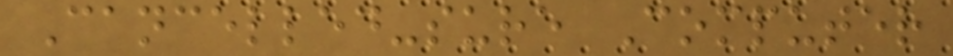Cancelled-sure Computer
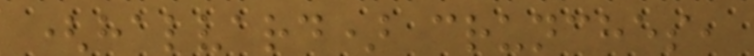(halvard) crunches,
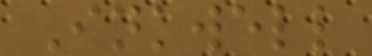Inkwell
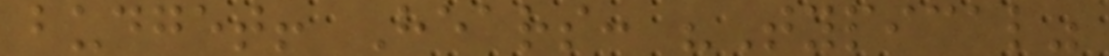budget! Hears: "Typical"
